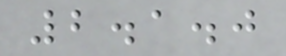2.1.0
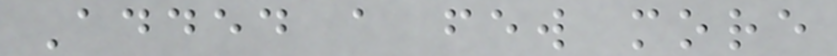Added a few more
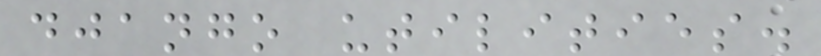django utilities.
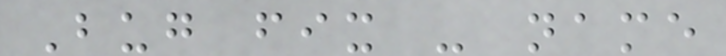Bug fix - name
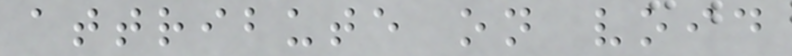attribute on void
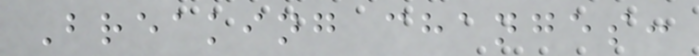Breaking changes:
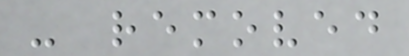- removed
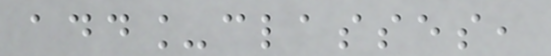add_classes,
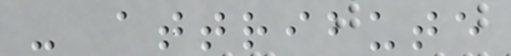- attribute
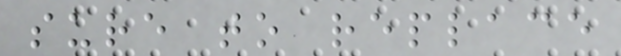sure to replace
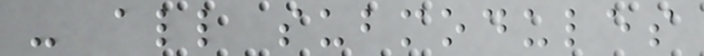- all submodules
